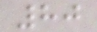80
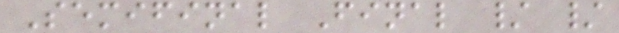Semifinal Final / /
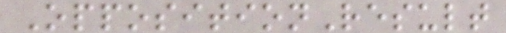OppositionResult
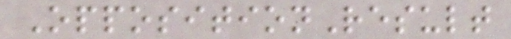OppositionResult
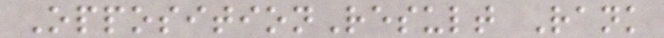OppositionResult Rank
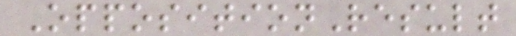OppositionResult
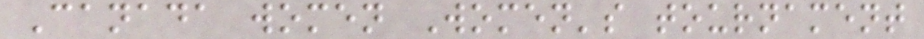Canada women Women's tournament
